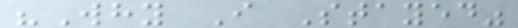"Why I Stayed"
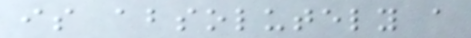is absolutely a
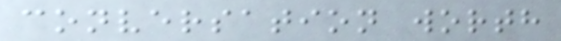conversation worth
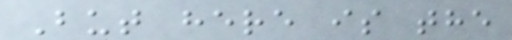But here is the
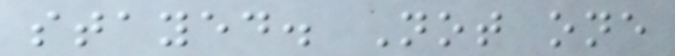stayed. Not one
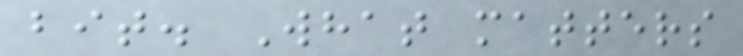bit. What matters
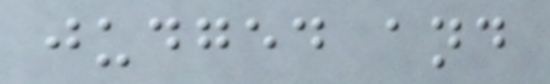judged and
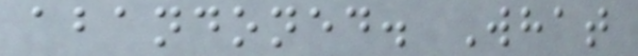abandoned. What
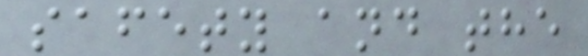safety and the
